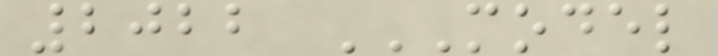2022 MODEL
